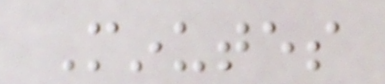Minutes
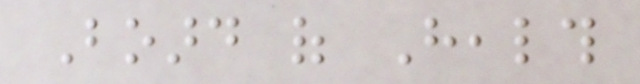Board of Health
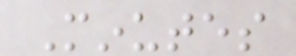Minutes
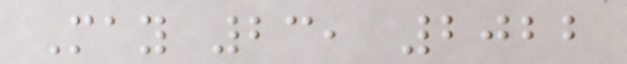May 23, 2022
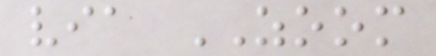via ZOOM
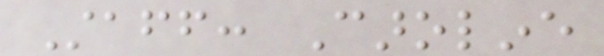Staff: Caroline
